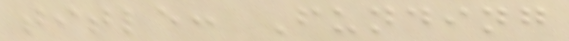title: Funding
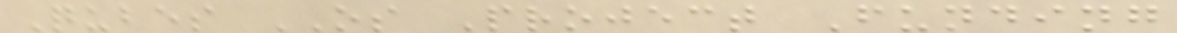Qubes OS Project Funding
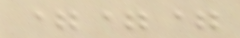===
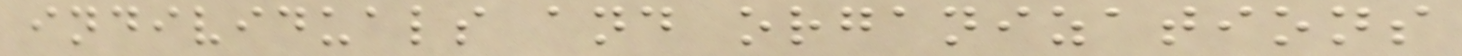individuals and organizations
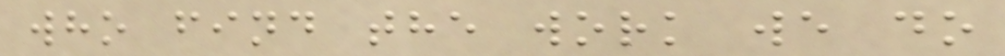who find the work we do
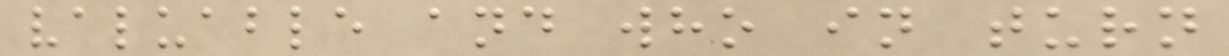valuable and who in turn
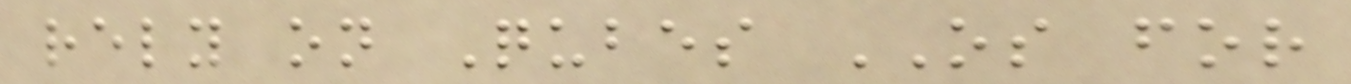rely on Qubes OS for
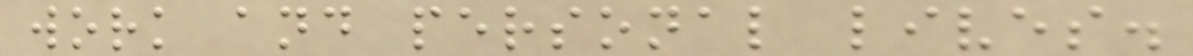work and personal lives.
